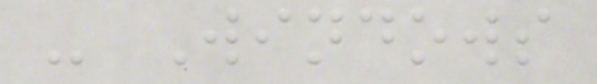- Windows
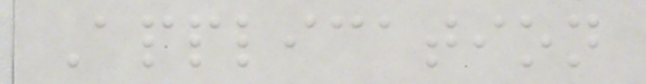Application
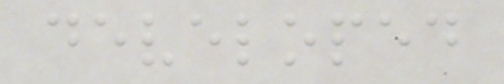developed
